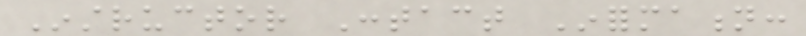Instructor Contact Information:
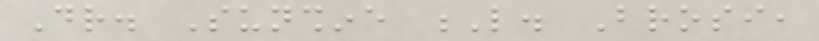Dr. Sunshine L. Brosi,
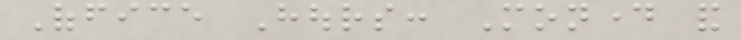Office Hours: Monday and
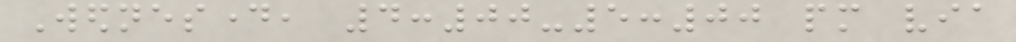Wednesday, 4:00-5:00 pm via
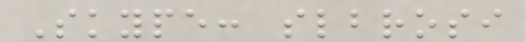Skype: slbrosi
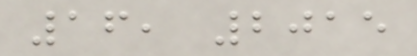16, 2015
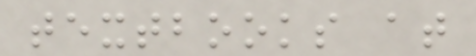textbooks at
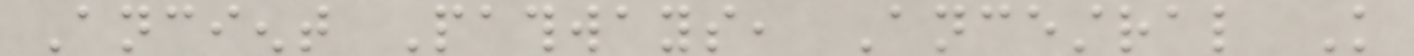Ancient Pathways, Ancestral Knowledge
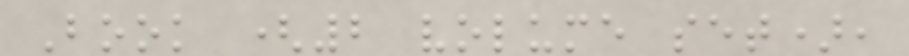Book (2 volume set),
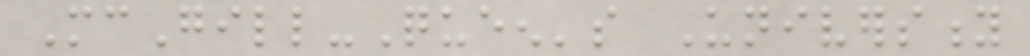McGill-Queen's University
